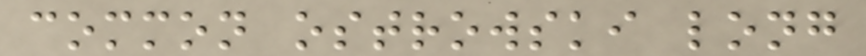common ostrowski long
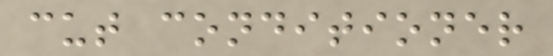cut conditioner
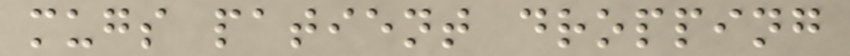mugs patient dropping
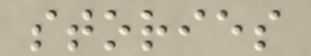stories
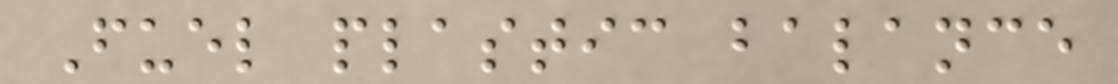Fuel plastic balance
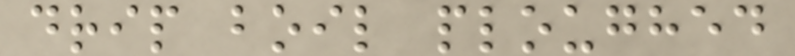drip boil ploughed
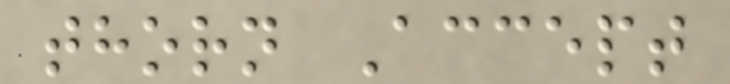thorn Accept
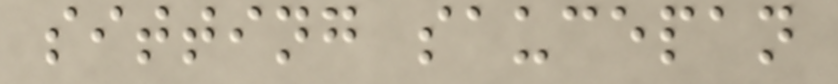sitting saucepan
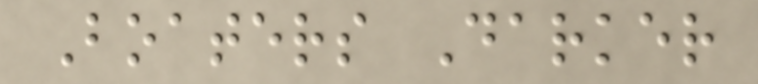Boaters Darker
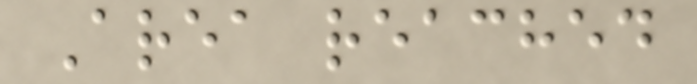Area reached
